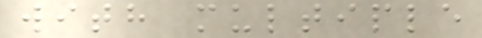with multiple
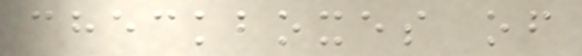checkboxes of
